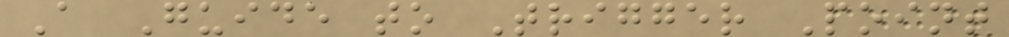A Guide to Trigger Point
